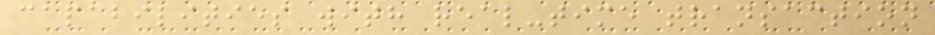capabilities with real-time transaction
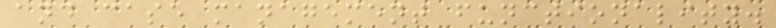and case management functionality.
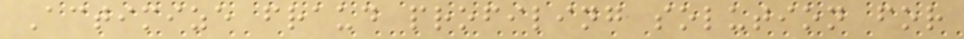Actimize fraud profiling solution for
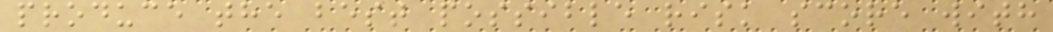produce the best possible risk score with
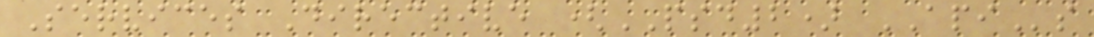Services Directive (PSD2) APIs
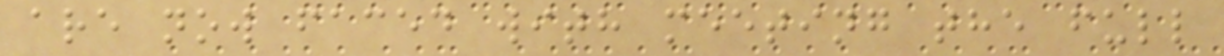are now faced with meeting the full
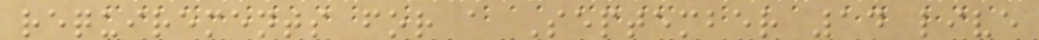requirements for a September 14 live
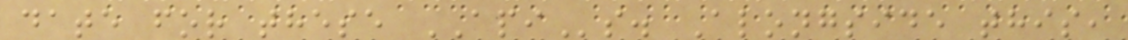date for these APIs. Alongside this,
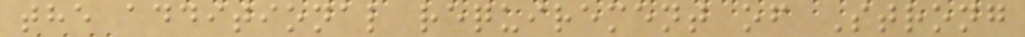the additional requirement of Strong
